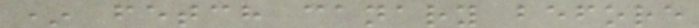* fetch canary before
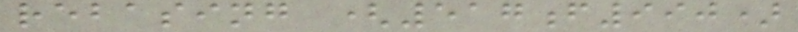rebasing (517f990)
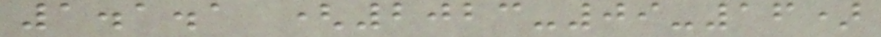1.1.1 (2023-09-16)
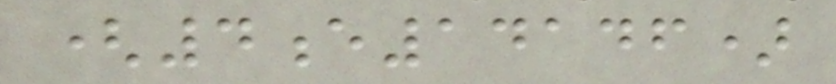(4e14146)
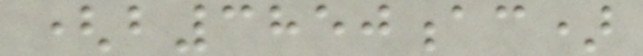(b3850ac)
